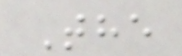The
